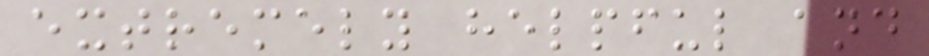extremely helpful and
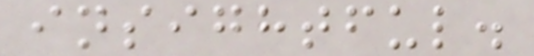insightful.
